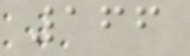166
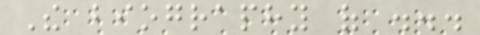The biography of ...
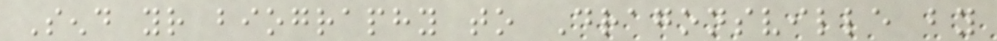Send your biography to Dragonsville by
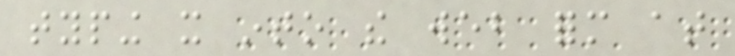typing it into the web form at
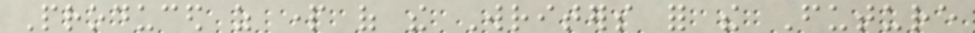Produced as part of the Writers for the Future
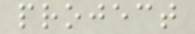project
